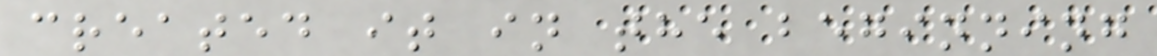created it in the beginning
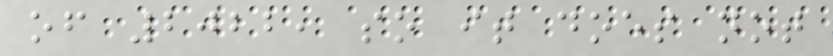of 2022, so it does not
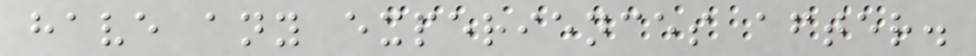have any experiences after.
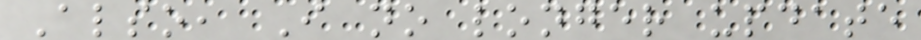Also, I no longer update
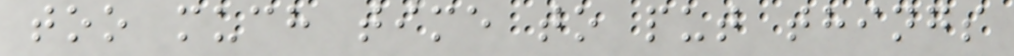too much time to put things
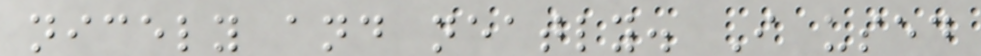nicely and neatly. I used
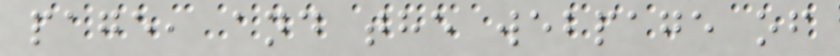page, and the webpage of
